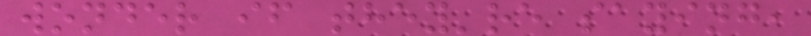wonder if they're saying,
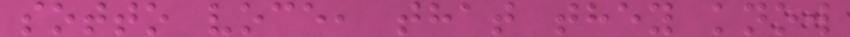sotto voce, that they know
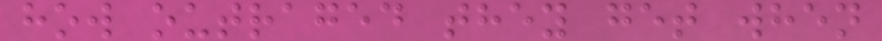how outraged they get when
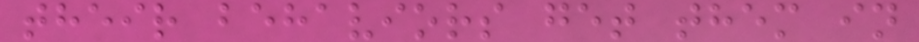their behaviors get them in
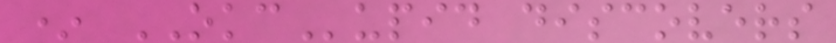* OKCupid discovers
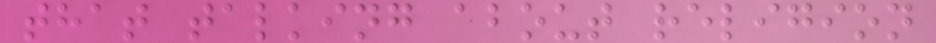that talking about religion
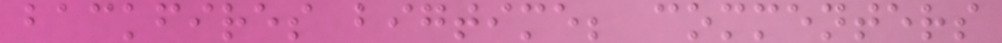backfires bigtime; commenters
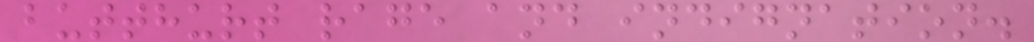butthurt rage and indignation.
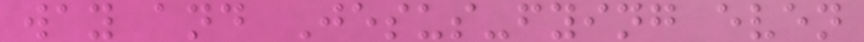way and Jesus-fying even
